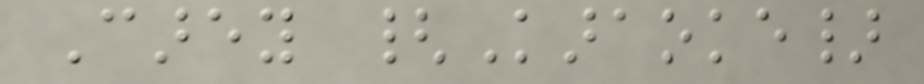Carey {Karaoke}
